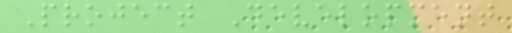Project Development
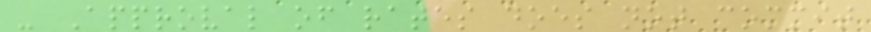- Approval of rates does not commit
